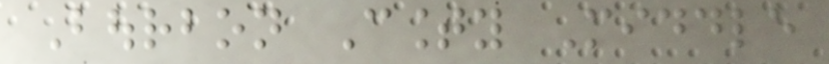Bourbon County Middle
